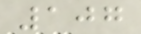107
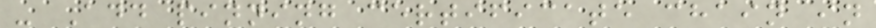- Add pinning certificate chain in
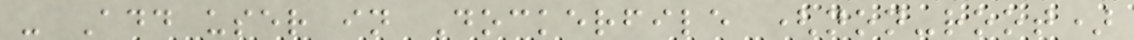- Add user in Dockerfile (non-root)
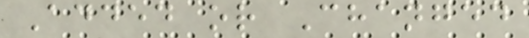Added or Changed
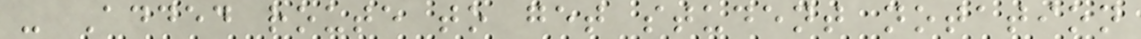- Added route to get student notation
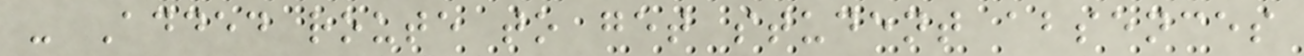- Added route to get student absences
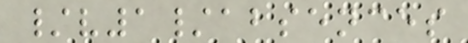/v1/absences
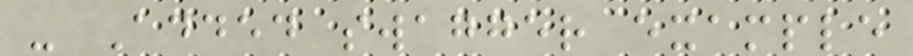- Added swagger example
